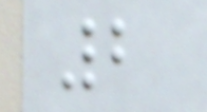2
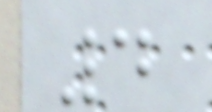4
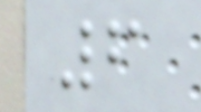6
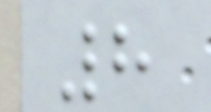8
